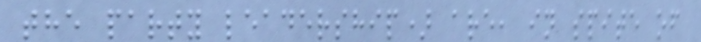the party leadership) are, in spite of
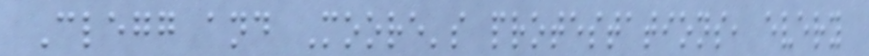Clegg and Moore's protestations, every
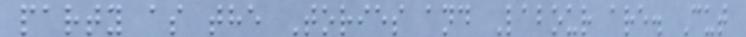party as the Tories and Labour are. Cut
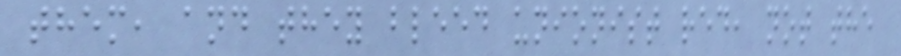them, and they bleed unionist red, not the
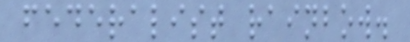federalist rainbow.
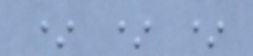* * *
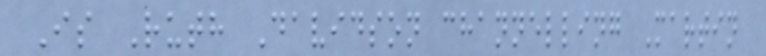Is Ruth Davidson channelling Martin
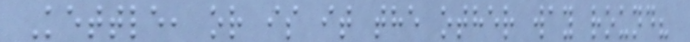Kettle, or is it the other way round?
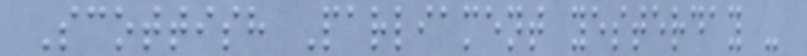Scottish Parliament yesterday -
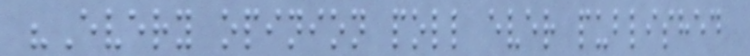"Every opinion poll ever published
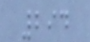294
